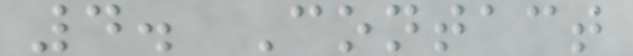4. Contact
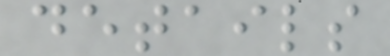details
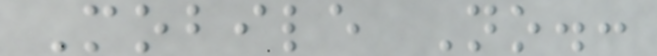Mobile No.:
